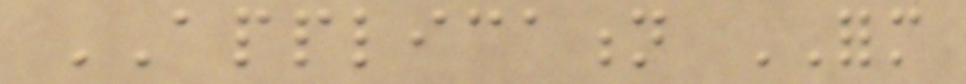APPLICATION FORM
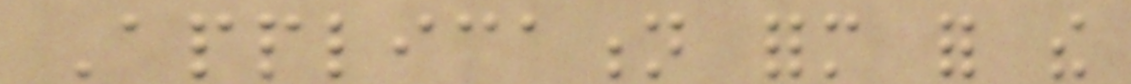Application form for the
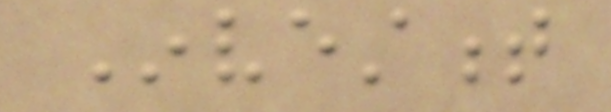Investment
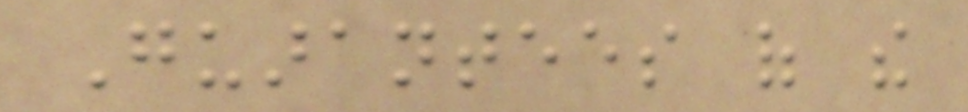Guarantees of the
